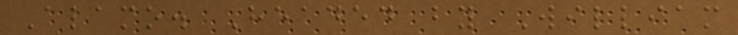Alamo. Headed by William
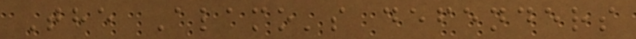The Alamo's defenders
